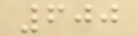600
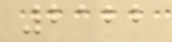2122
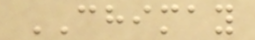CHIMAY
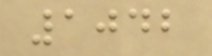1042
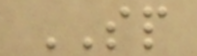SP
